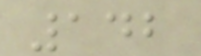142
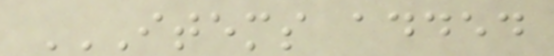ITEMS ADDED
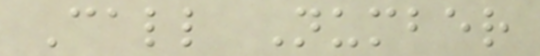Call Number
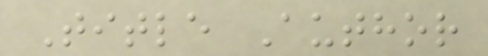Title Author
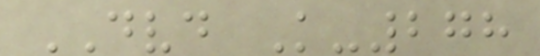DVD K-278
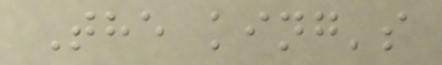The king's
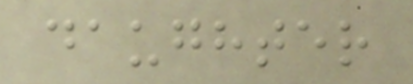daughter
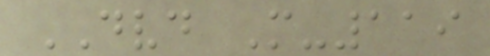DVD M-119
